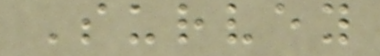Survey
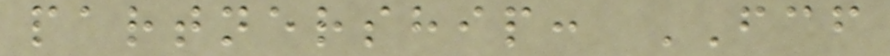partnership: FCF
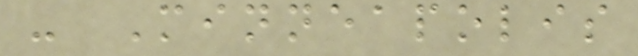- Minneapolis
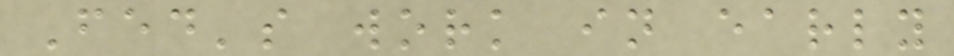Fed's work in early
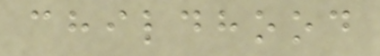childhood
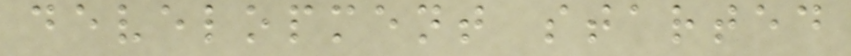development started
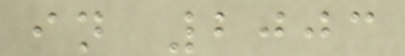in 2003
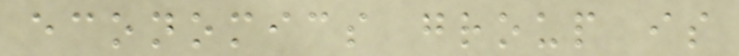economics group is
